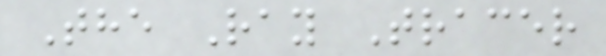The Ray Tracer
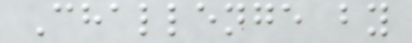Challenge by
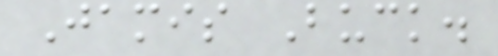Jamis Buck.
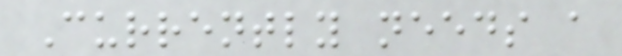Currently needs a
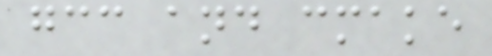gcc and cmake
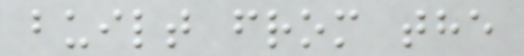built from the
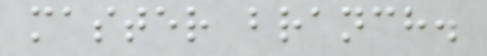master branch.
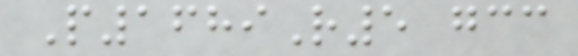P1689R5 gcc
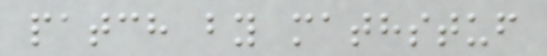patch by mathstuf
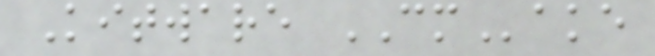Kitware CMake
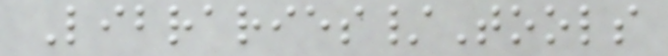Libraries/Tools
